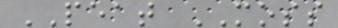PEAT MOSS
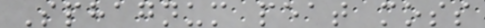Sphagnum peat moss
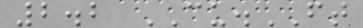2.2 CU.FT
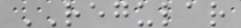REGULAR
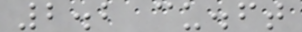2.2 cu.ft
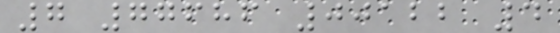7 77686 00122 4
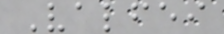Valfei
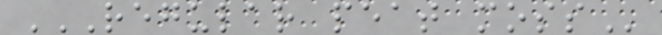REGULAR PEAT MOSS
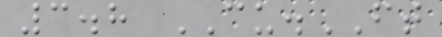3.8 CU.FT
